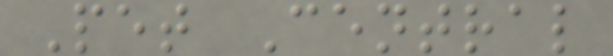Pet Central
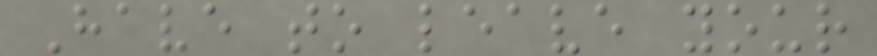Have to leave your
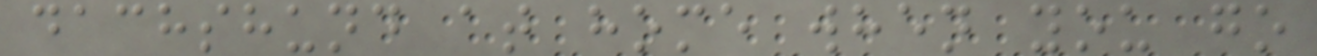dachshund at home when you go
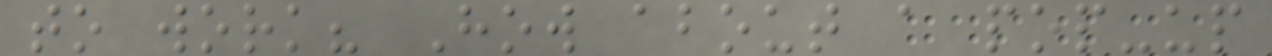to work? How about a pop-up
